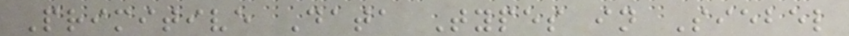Primitive Data Types in Siebel
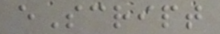eScript
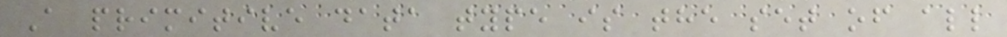A primitive data type is the set of all
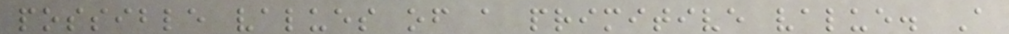possible values of a primitive value. A
